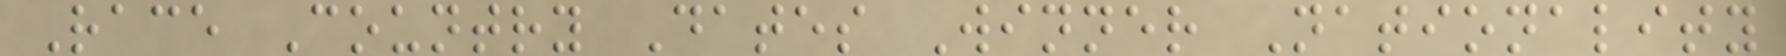Race Country Dates Winner Nationality
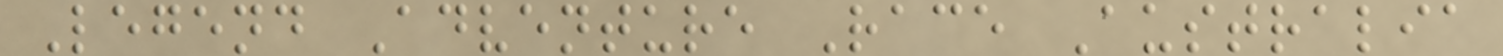Legend Adventure Race Australia
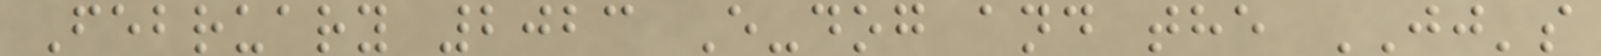February 2023 E-dog and the JJ's
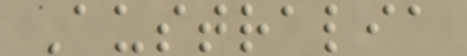Australia
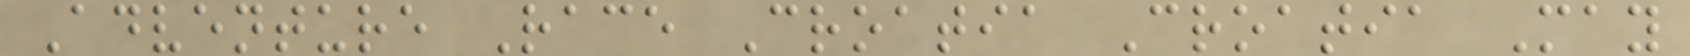Adventure Race Croatia Croatia May
